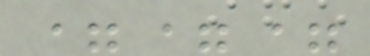===
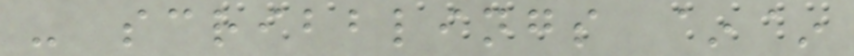- scribblings ~~
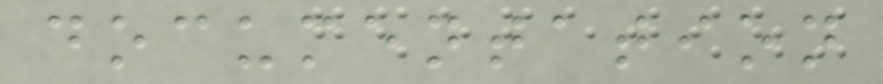documentation
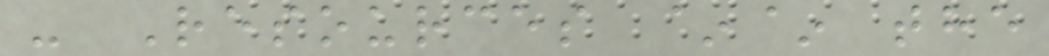- Resources ~~ the
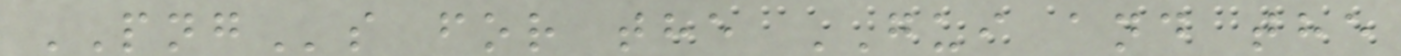PNGs for the GUI and the
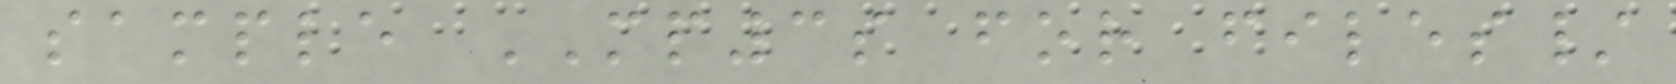sample MP3s for files/
